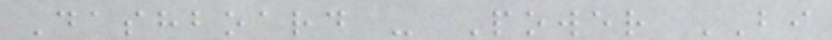Dashboard - Power BI
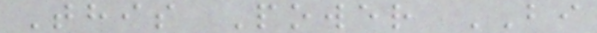This Power BI
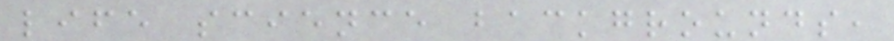life science backgrounds,
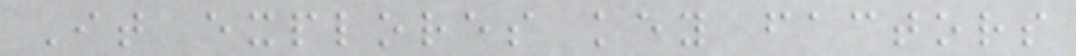It explores key factors
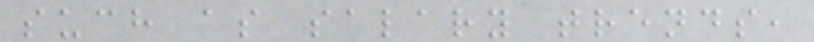such as salary trends,
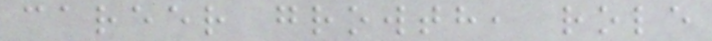career growth, role
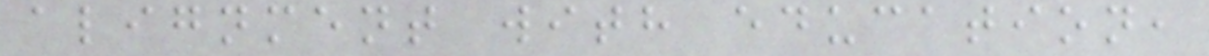alignment with education,
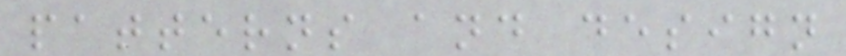patterns and design
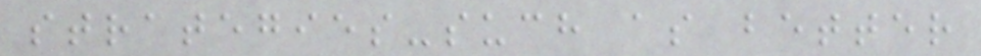strategies-such as better
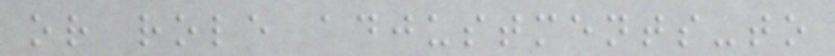or role adjustments-to
